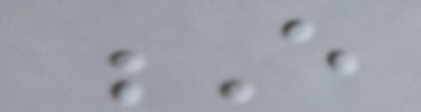E
